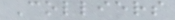Colliers
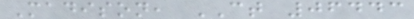Madison, CT 06443
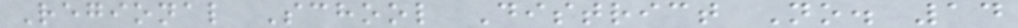Regional School District No. 14
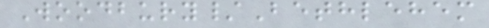Woodbury/Bethlehem
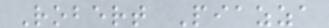Robert Piazza
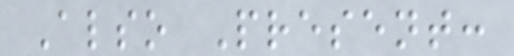Also Present:
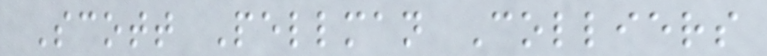Scott Pellman Colliers
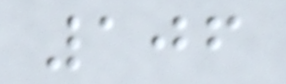106
